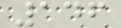146
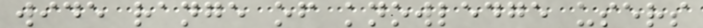wide range of knowledge users
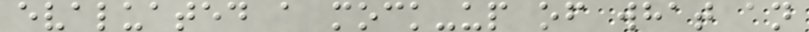evaluated a mock-up of what an
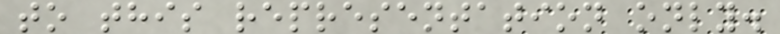to this representation only.
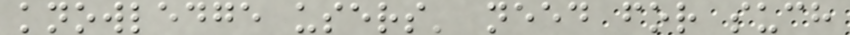knowledge users' need for such
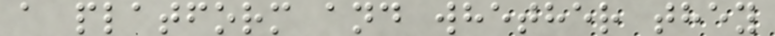a platform and whether they
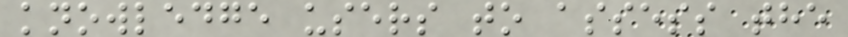knowledge users to assess the
